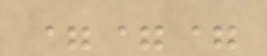===
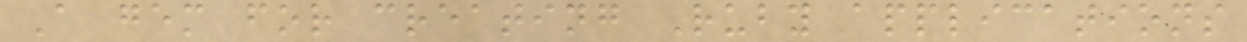A gem for creating Ruby applications
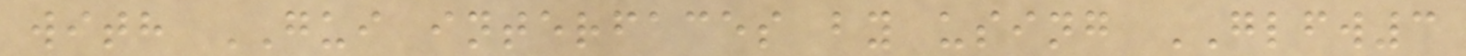with GUI interfaces by using GLFW3
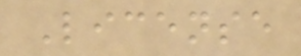License
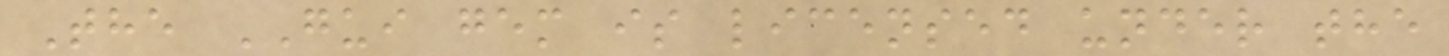The GUI gem is licensed under the
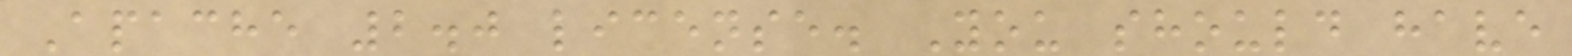Apache 2.0 license. You should have
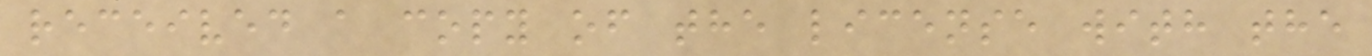received a copy of the license with the
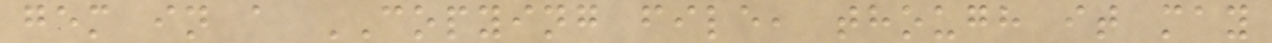gem in a COPYING file, though it may
